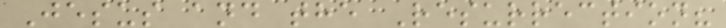Jesus and the Resurrection?
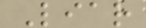Liar
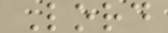Lord
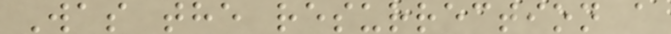Was the resurrection a
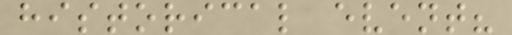historical event?
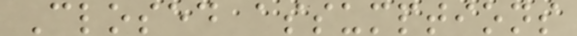Closed assumptions
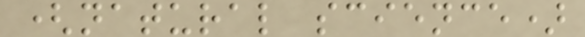(natural science)
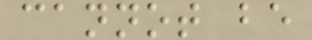cannot be
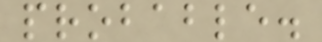probable.
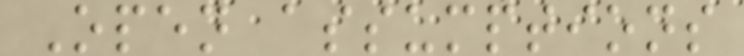Open assumptions
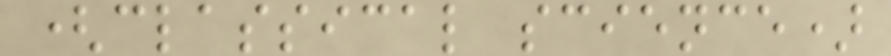(classical science)
